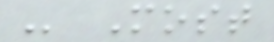- Most
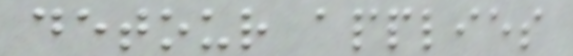detour applies
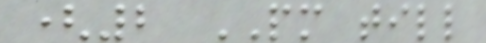(2 PM till
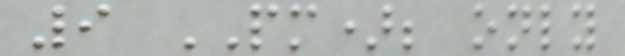9 PM); only
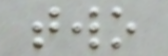two
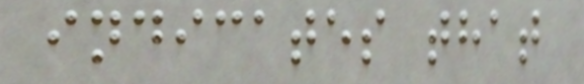indicates that
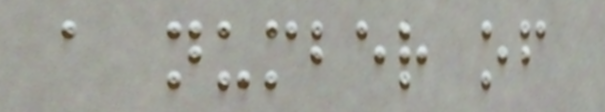a number of
